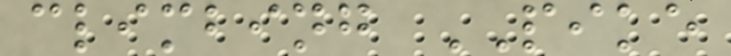climbing PIKE
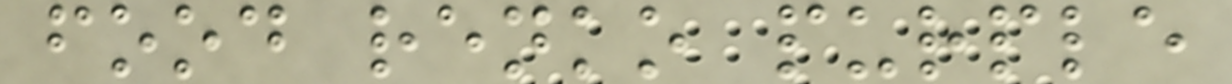food renko purple
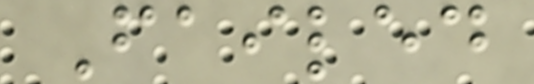Failed
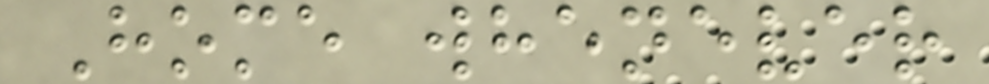Home whenever
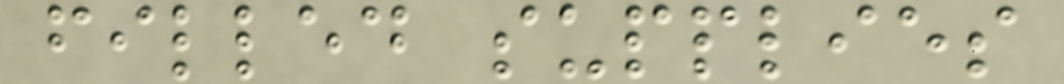filled supplies
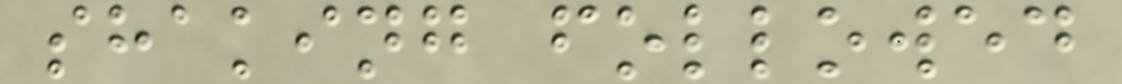shaking followed
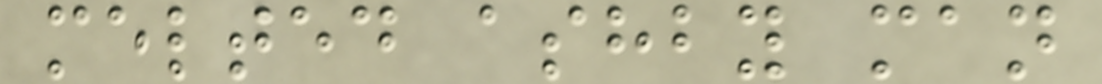melted ashby man
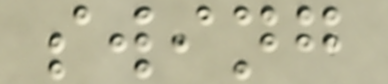swing
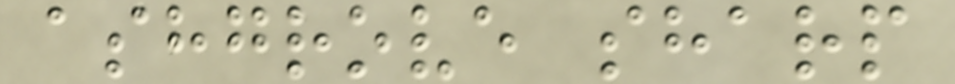ashgrove sharp
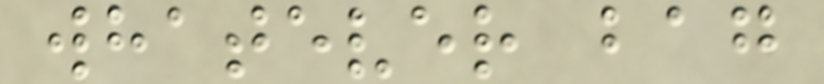whatever bag
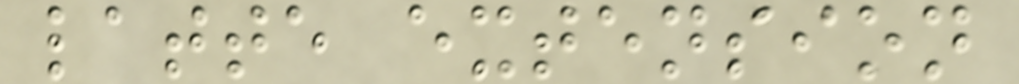latte extension
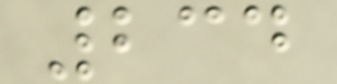234
